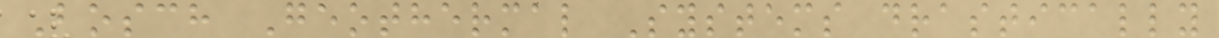Bosch Geothermal Systems drastically
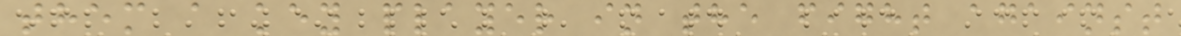them a key player in the fight against
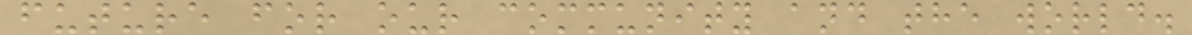future for our community and the world.
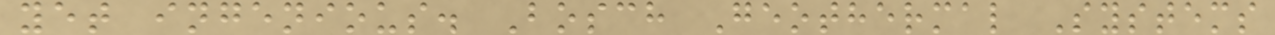yet ingenious. Bosch Geothermal Systems
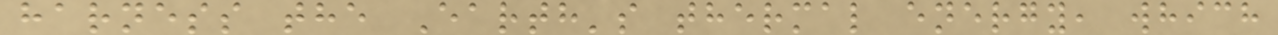harness the Earth's thermal energy, which
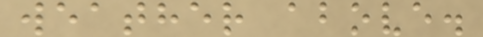weather above.
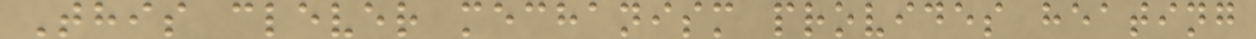This clever mechanism provides heating
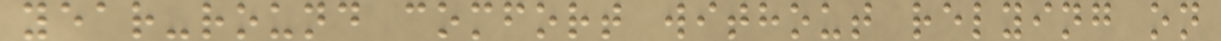year-round comfort without relying on
